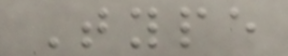Type
